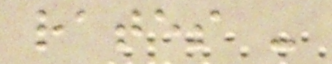rates -
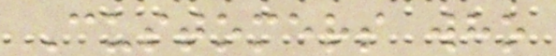Customers who
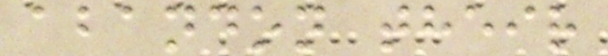abandon their
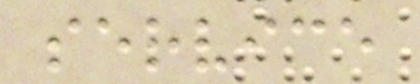service
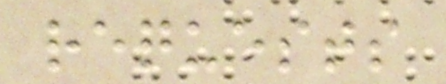requests
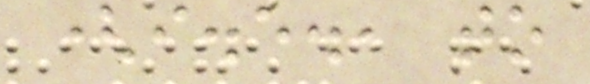(i.e., to
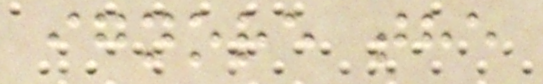ignore the
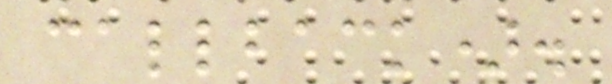callback).
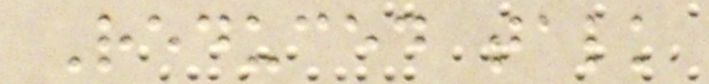Reduced talk
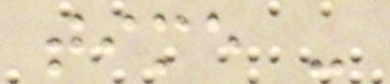time -
